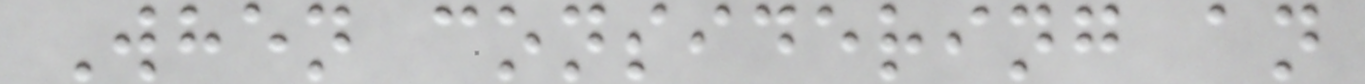When considering an
